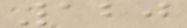120
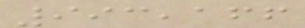993,166
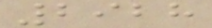2928
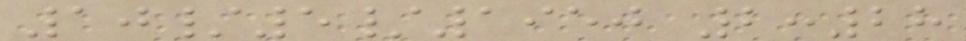10/5/1950 2:28
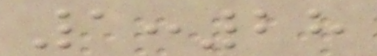1:28
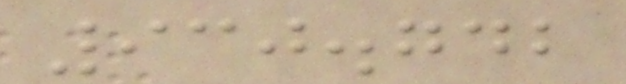930.742
